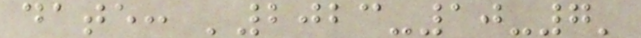date: '2023-10-7'
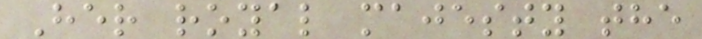Her royal majesty the
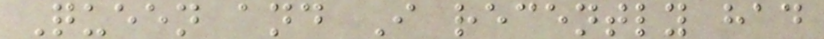Queen and I recently had
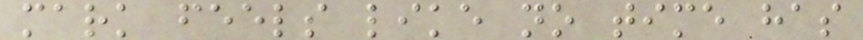mark feels like no time has
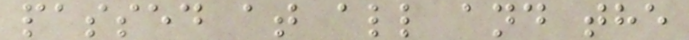passed at all and the
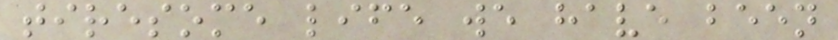tiresome life we have been
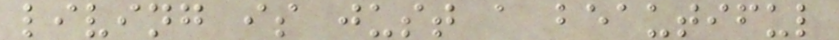living is just a beautiful
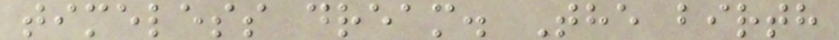timeless dream. The birth
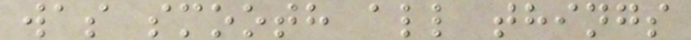was smooth all things
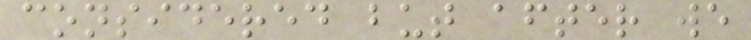considered but after we
